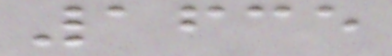1635
